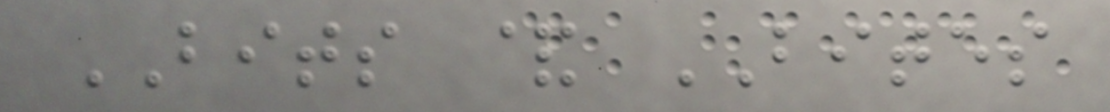BITS & BITES
